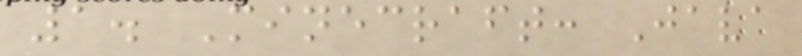1. Minecraft: Java
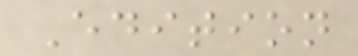Edition
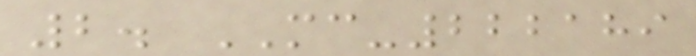2. MC-222189
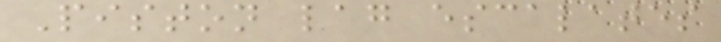Piston lag escalates
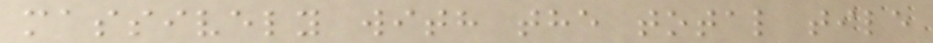massively with the total tile
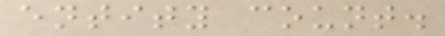entity count.
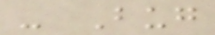- Bug
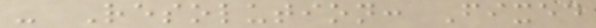- Resolution: Fixed
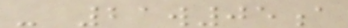- 21w05a
